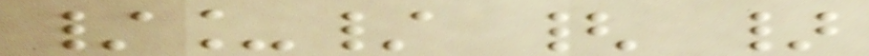/_/ { }
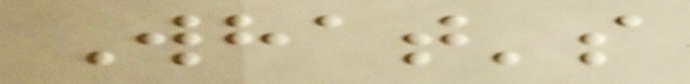What's
